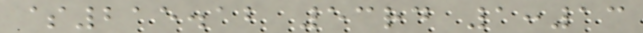$215.12 53rd 1:13
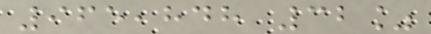965,848 32%
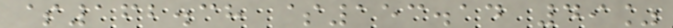$162.38 $153.14 49%
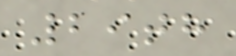29th
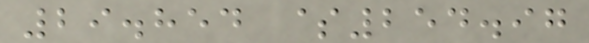29.854 $254.97
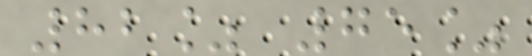82% 75%
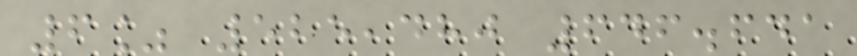6% 525,480 646.641
